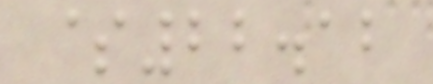$22.12
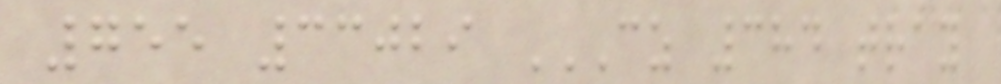755 33029 CZ 384 TRAY
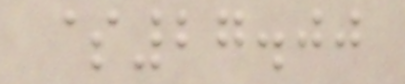$27.00
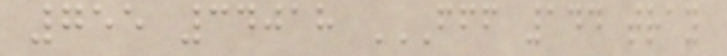755 34018 FFF 144 TRAY
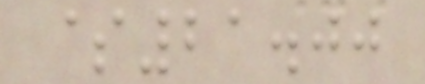$21.00
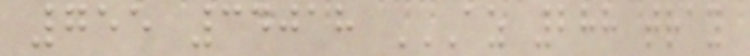755 34018 AZ 288 TRAY
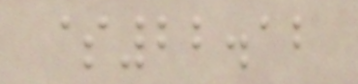$22.12
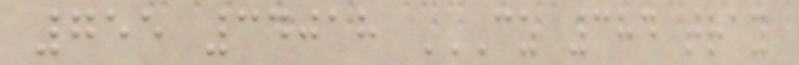755 34018 CZ 384 TRAY
